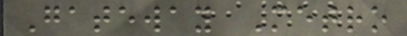Gateway Metro
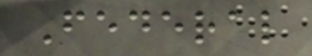Federal
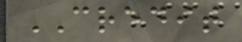CREDIT
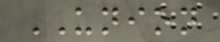UNION
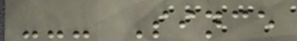--- Since
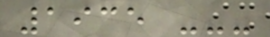1935 ---
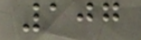107
